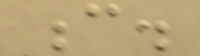c.
